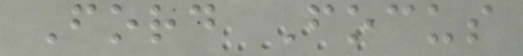Ford Focus
